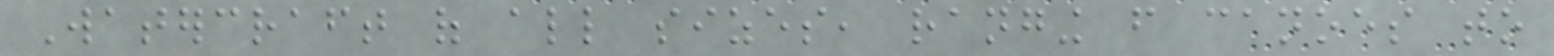Watercraft of all sizes, ranging from canoes to
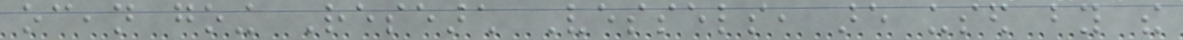ocean going Research Vessels, are used by the
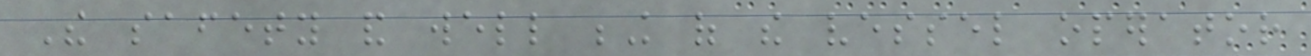The safety and well being of the vessel operator
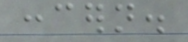concern.
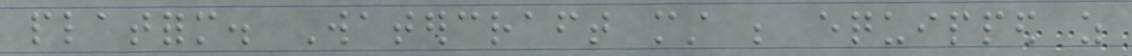platform. Watercraft must be equipped as
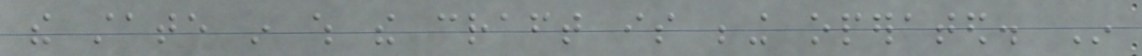the state in which the craft is being operated. In
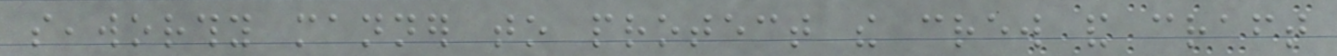seaworthy manner to protect the crew and craft
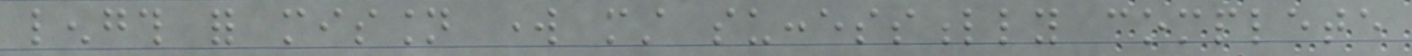length for mission work must successfully complete
